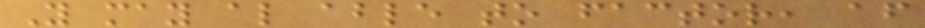You may also able to factor, after
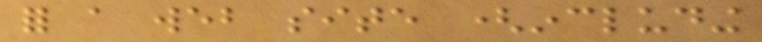for a web site (including
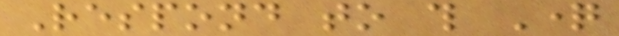Respond to this Question
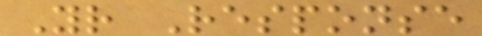Your Response
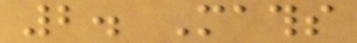2. Maths
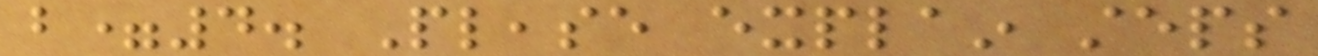b=4. Please explain steps
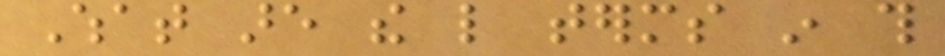What are the like terms in this
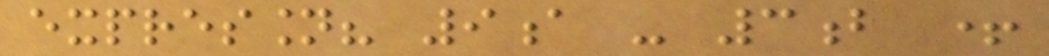expression? 9a - 3b +
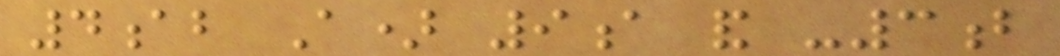4ab A) 9a and -3b
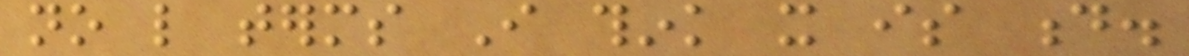no like terms I think it is d.
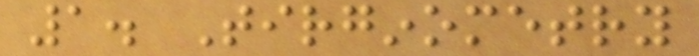1. Tirginometry
